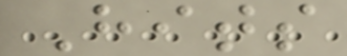Hits
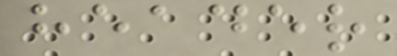header
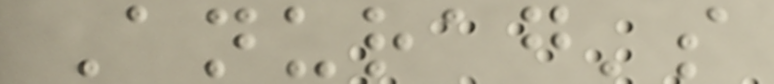Anurag's
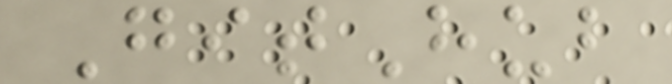GitHub
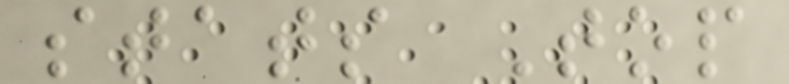stats Top
